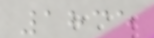1835
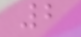2
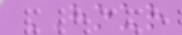HOUR
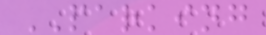PARKING
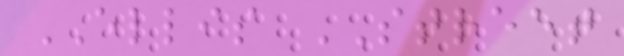ELLIS STREET
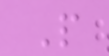P
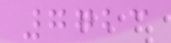7723
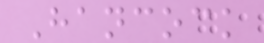Hancock
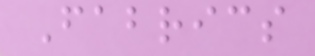Fabrics
